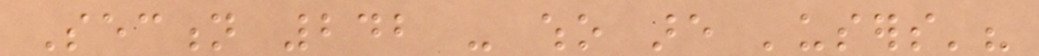Section 242 - who are 'users'?
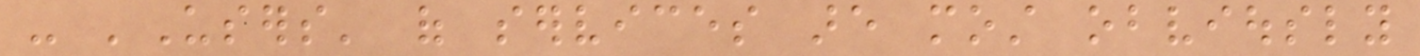- 'Users' of services are most obviously
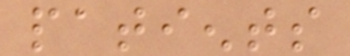patients
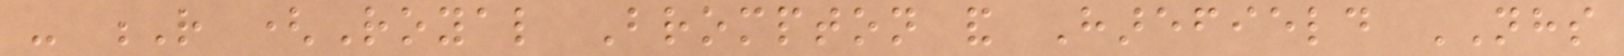- R (Royal Brompton and Harefield NHS
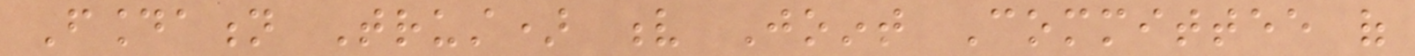Foundation Trust) v Joint Committee of
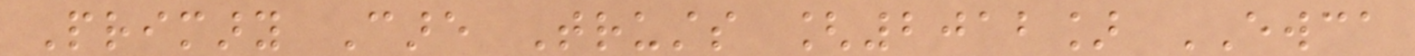Primary Care Trusts [2012] EWCA
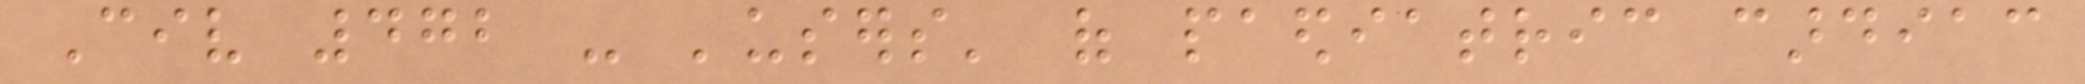Civ 472 - 'users' of paediatric cardiac
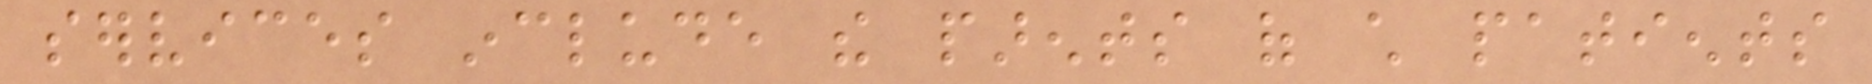services include the parents of child patients
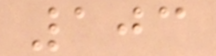103
